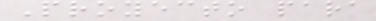Proyecto para
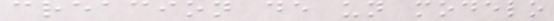creacion de un modelo
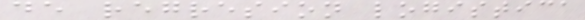de regresion logistica
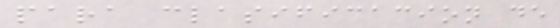para clasificacion de
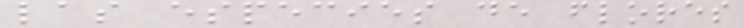las especies de flores
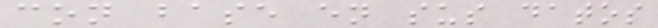con base en sus datos
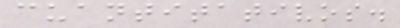cuantitativos.
